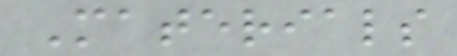Materials
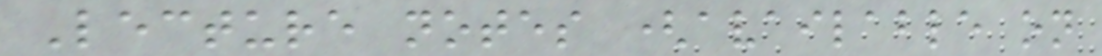Lecture notes (available on
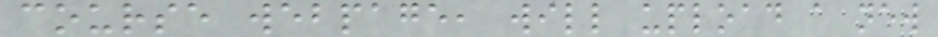course webpage, will upload a new
